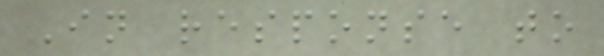In response to
